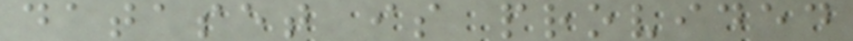dataset is provided
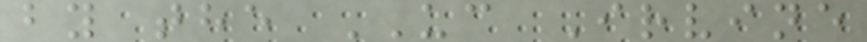by the UC Irvine
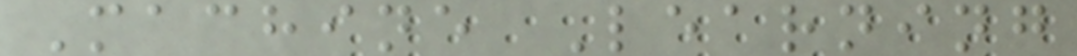Machine Learning
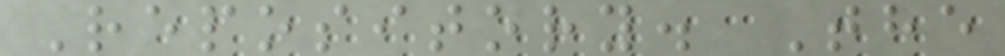Repository. The
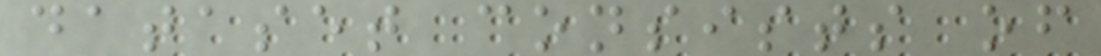dataset consists of
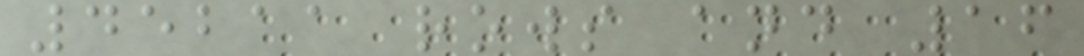45211 rows and 16
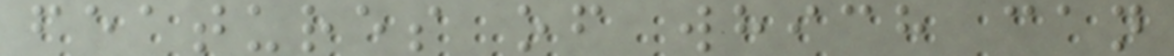features of which can
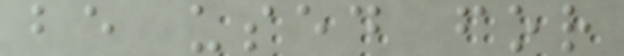be used for
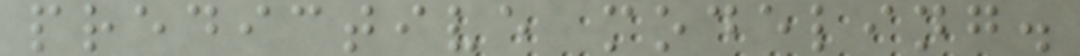predictive modeling.
